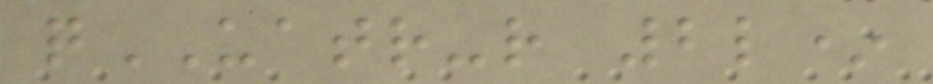qUATR-r 2l*
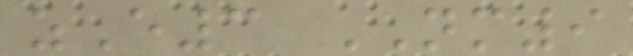zE3 NM9
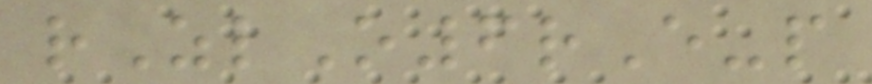rZlO6rE-p
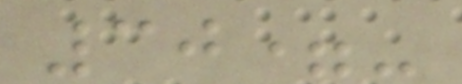30=-
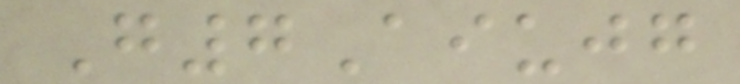G7Aiujg
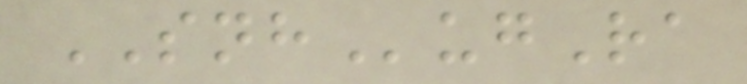SNHugRa
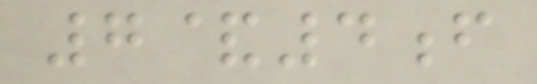7&4f
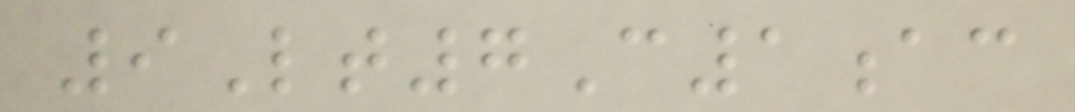9Lt7C1ac
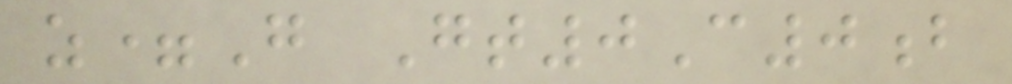z=G Gt0C0b
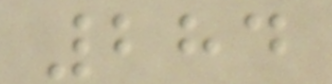284
